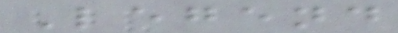Legend
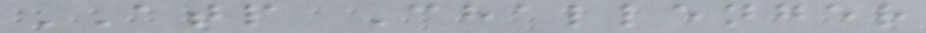ATP Challenger
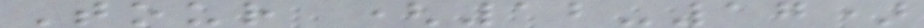Tour (12-17)
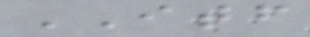ITF
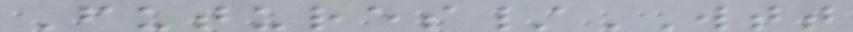Futures/WTT
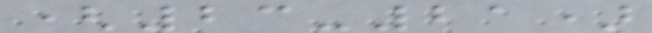(23-21)
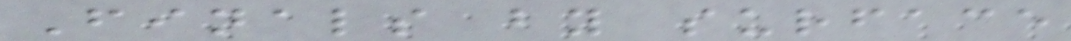Finals by surface
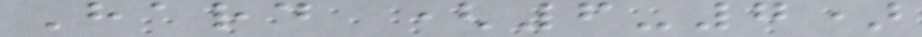Hard (6-7)
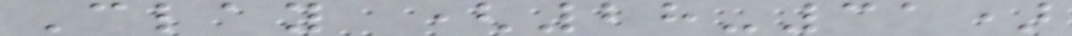Clay (28-31)
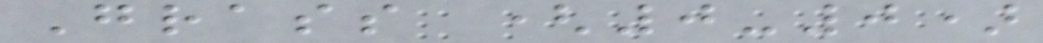Grass (0-0)
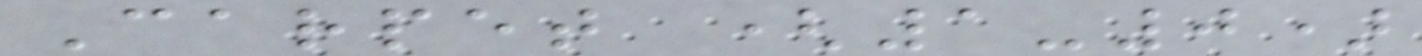Carpet (1-0)
